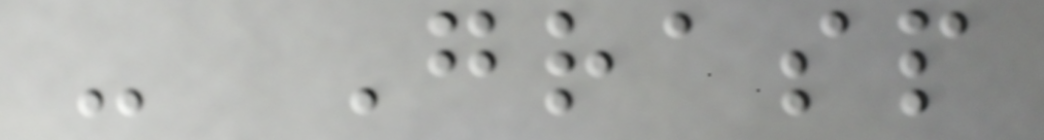- Grasp
